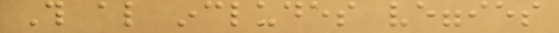This also includes veggies
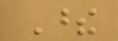These
